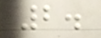2.
